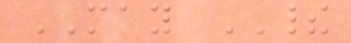MAY THEIR
